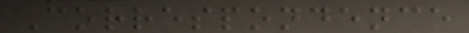Correspondence
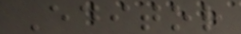Editor
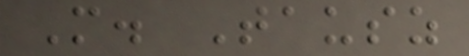M. Tausz
